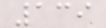139
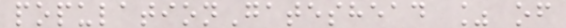populationGateshead % of
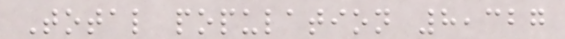Total population 8,327
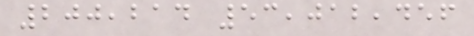200,214 53,012,456
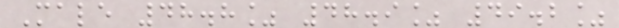Male 48.8% 48.9% 49.2%
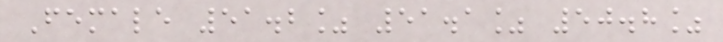Female 51.2% 51.1% 50.8%
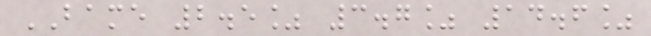BAME 2.5% 3.7% 14.6%
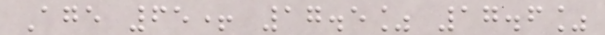Age 65+ 17.5% 17.6%
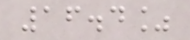16.4%
